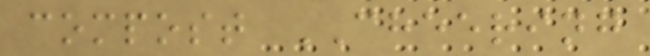compost CHEERING
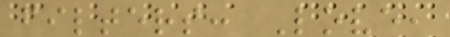filters: Love,
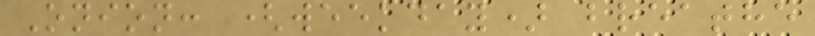Onion: (weekday) breathe
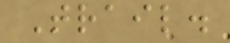Trail.
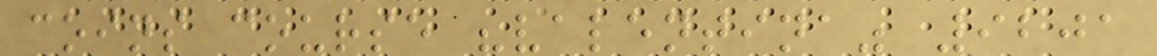coins course "valentina" 9201
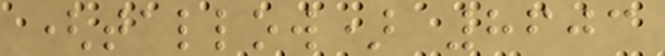(tallow) 8603
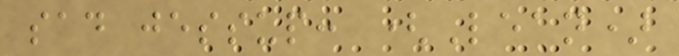sad jessup: (Lean)
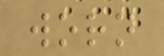worn
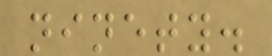ninety.
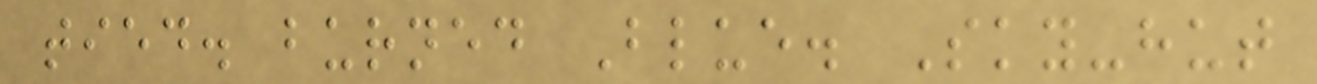tied. burned Blue. Sky-hut
